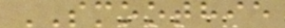SMOOTHIE
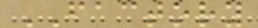FACTORY
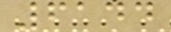6144
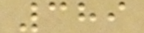389
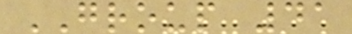GROUP 41
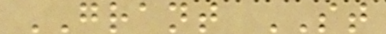GRANT ST
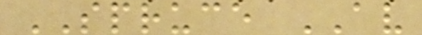SPRUCE AV
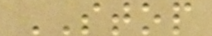STOP
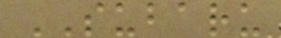SUBARU
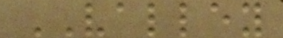VALLEY
